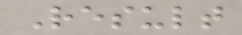Result
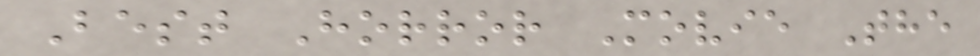Best Horror Movie The
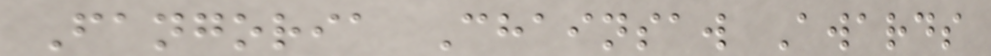Fangoria Chainsaw Awards
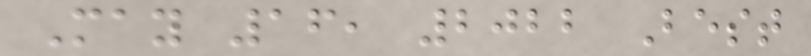May 16, 2022 Best
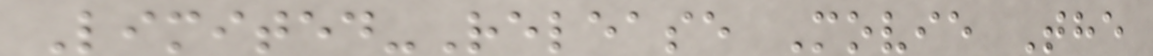Limited-Release Movie The
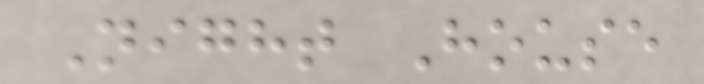Night House
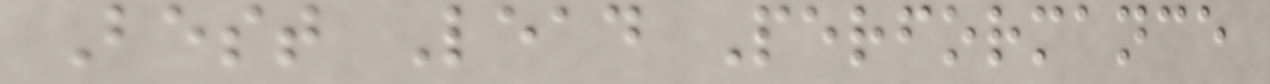Best Lead Performance
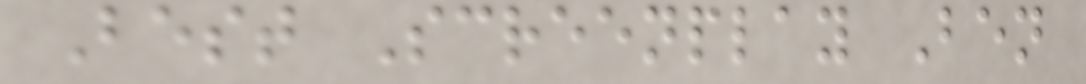Best Screenplay Ben
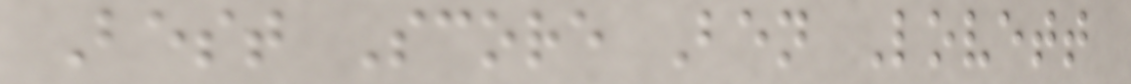Best Score Ben Lovett
